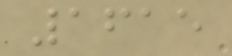1615
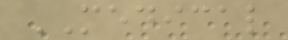MEDICAL
